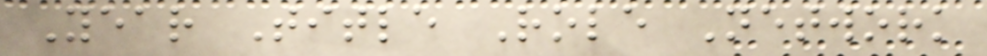Year Title Role Network
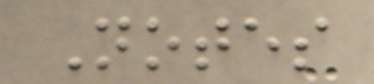Notes
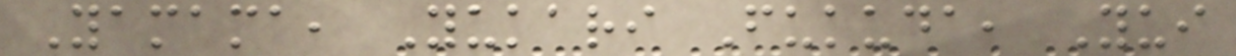Yamama, Yukari Fukuda, Yui
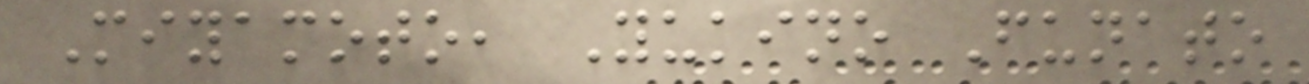Miyamoto, Yukino Funato
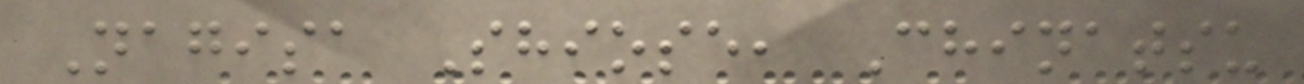Nagisa Shiose, Chinatsu
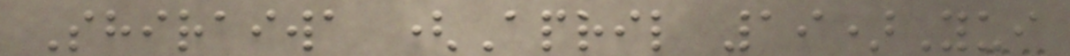Shiraiwa (April 19)Yui
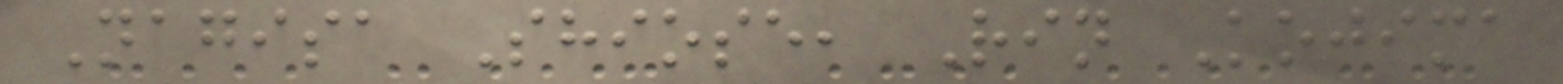Nagisa Shiose, Rin Kojima
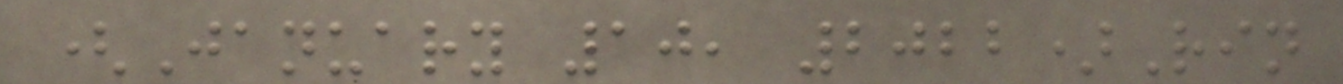(January 10, 2022)Rin
